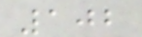102
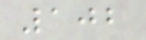102
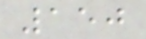150
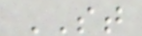ST
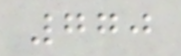770
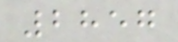2857
